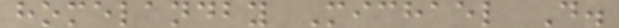homelandby Michael D.
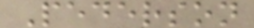Pederson
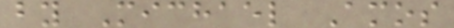by Michael Amos
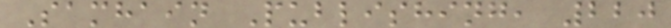Samhain Publishing, 220
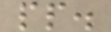pp.
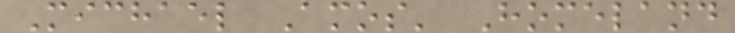Michael Amos' Homeland
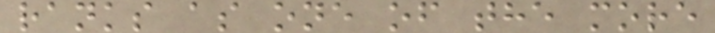ranks as one of the more
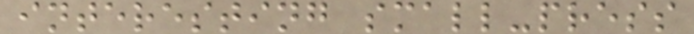interesting small-press
